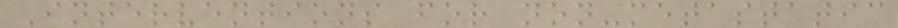Interventions for non-metastatic
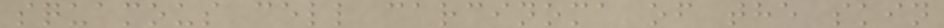squamous cell carcinoma of the skin
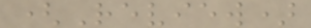(Review)
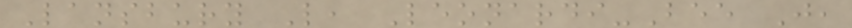Lansbury L, Leonardi-Bee J,
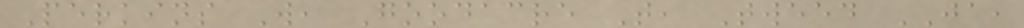Perkins W, Goodacre T, Tweed JA,
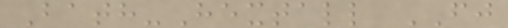Bath-Hextall FJ
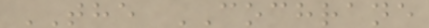THE COCHRANE
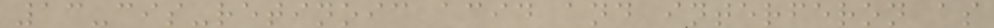13-cis-retinoic acid and interferon as
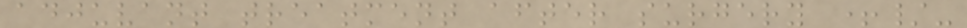adjuvant treatment after surgery +/-
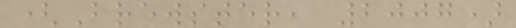(Brewster, 2007)
